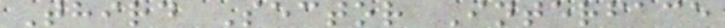Third Sector Interface
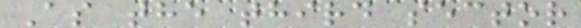As the third sector
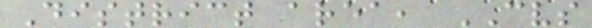District area, CVS
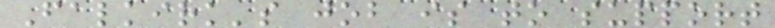Falkirk's job is to support
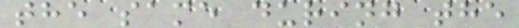the same during the
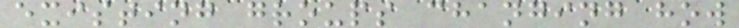existing groups changing how
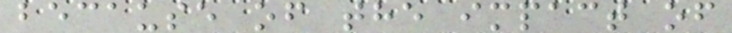because of the impact of
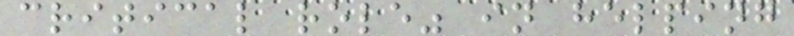critical role" in helping
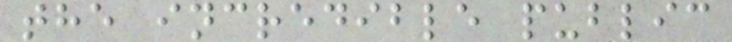the incredible public
